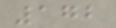172
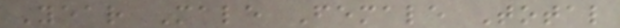Year Male Female Total
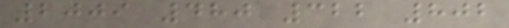2009 480 322 802
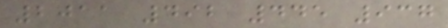2011 492 445 937
